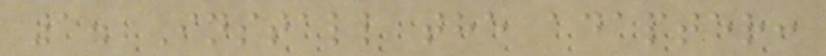1. Install the adapter:
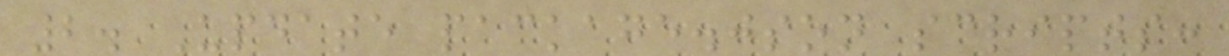2. Update package.json scripts:
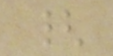{
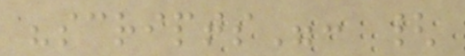"scripts": {
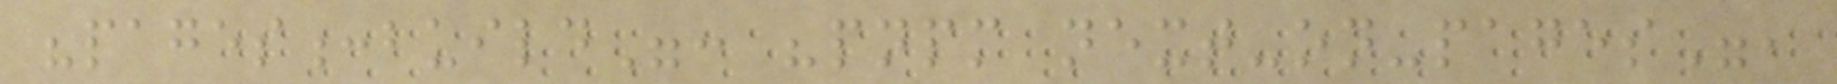"pages:build": "pnpm next-on-pages",
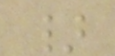}
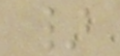}
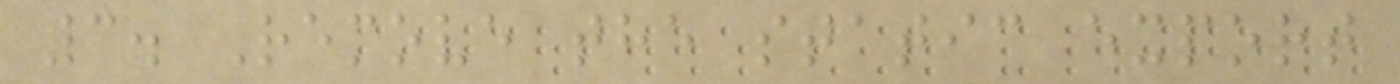3. Remove the static export
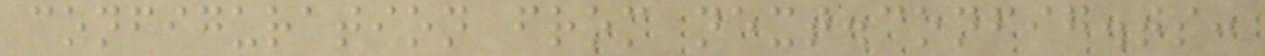configuration from next.config.ts:
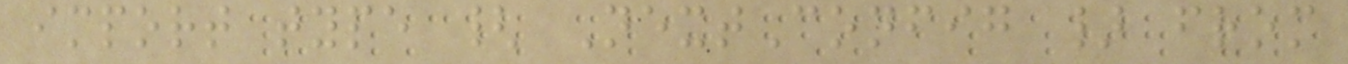import type { NextConfig } from
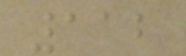112
